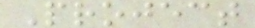Project
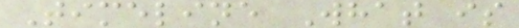Timeline What is
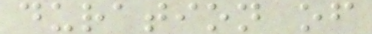duration of
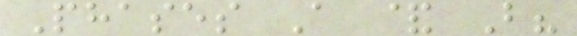Phases A & B?
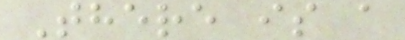There is a
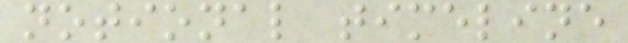notional timeline
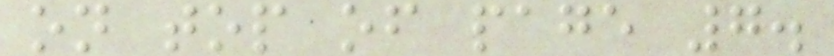on top of page 7.
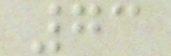73
